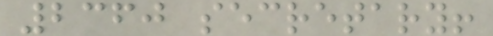2360 secretary!
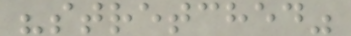"stretched"
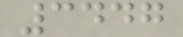3447
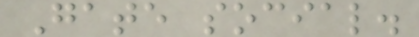Gate social.
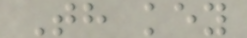Th key
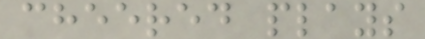cheered plays
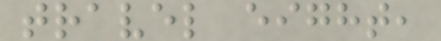travel eight,
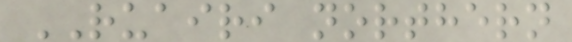RUAIRI northern
